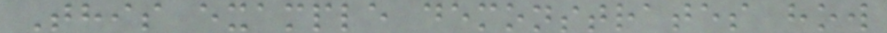This example demonstrates how
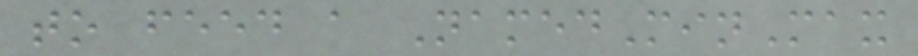to feed a NamedMinMax
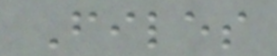Files
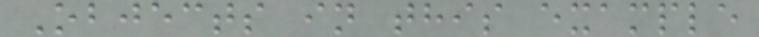Objects in this example
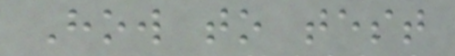How to test
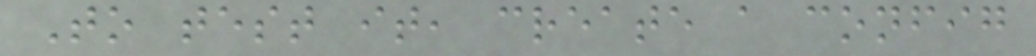To test it, create a config
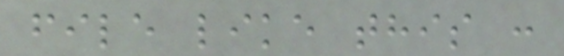file like this :
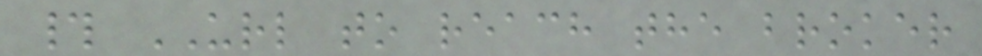# URL to reach the broker
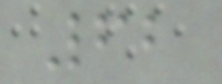62
